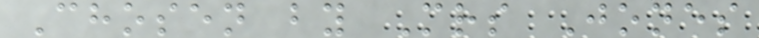Chosen by Mrs Jones
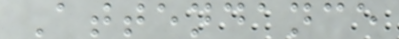Attendance
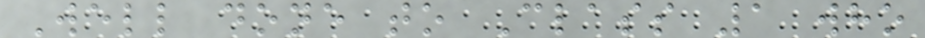Well done to Class 1 who
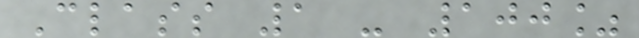Class 1 - 100%
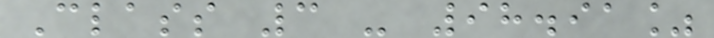Class 3 - 98.91%
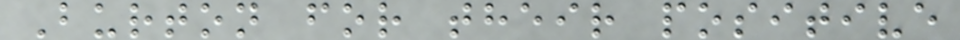Burton for their positive
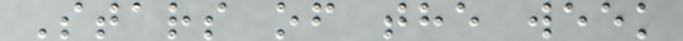Stars of the week
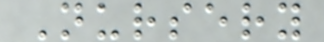Nursery
